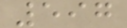597
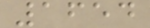1654
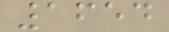1654
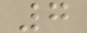7
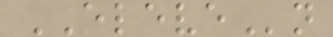ELEVEn
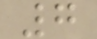7
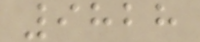9828
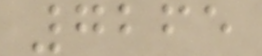7265
